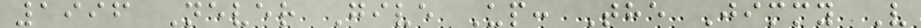1996 Never Give Up: The Jimmy V
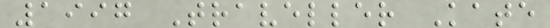1997 Traveller Kate
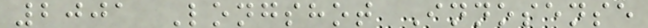2001 Longshot Innosense
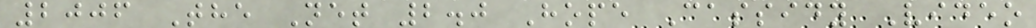2006 The Net 2.0 Hope Cassidy Video
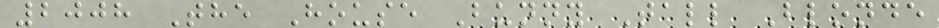2008 The House Bunny Tall Blonde
